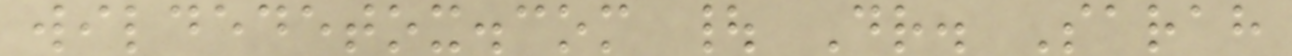wildedetox.com | Dr. Sarah
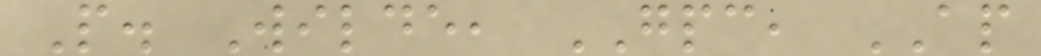P. Wilde, GPC, AP
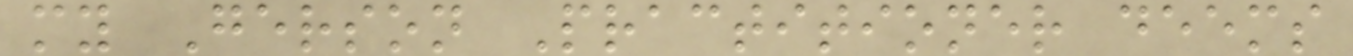my Gerson Practitioner deems
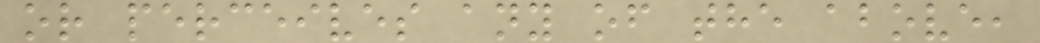or perceives any of the above,
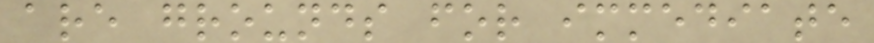are grounds for immediate
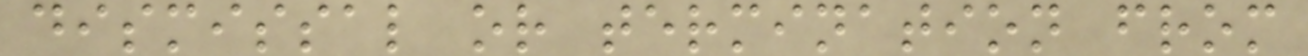dismissal or termination from
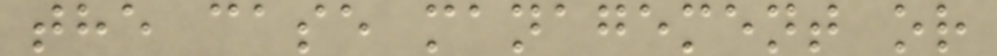the case management or
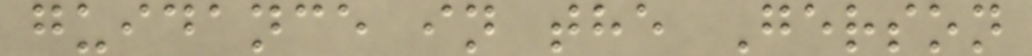guidance in the Gerson
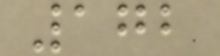172
